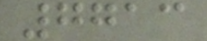7713
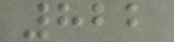822
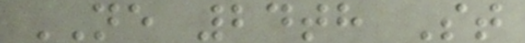NE 24th St
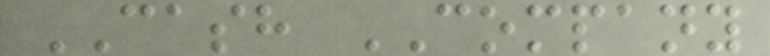CASH COMPANY
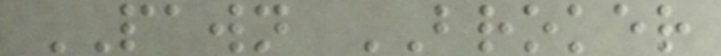PAWN BROKER
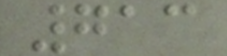713
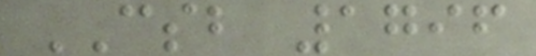CSB 1796
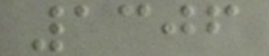1306
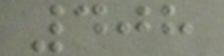408
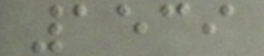1539
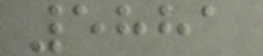5881
